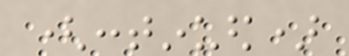(continued)
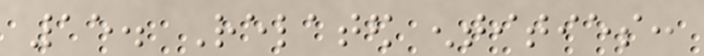15. Related entities:
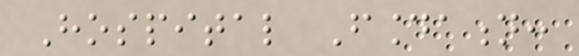Hospital Foundation:
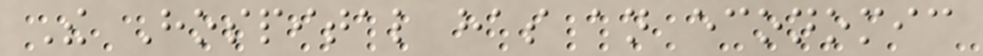The Hospital has an economic
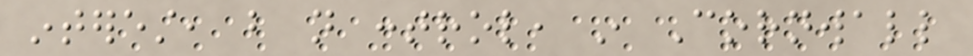interest, but not control, in Cornwall
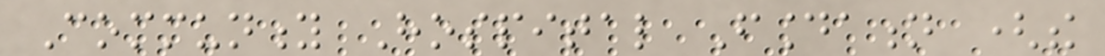Community Hospital Foundation (the
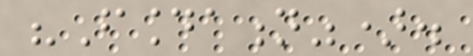"Foundation").
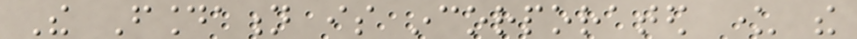The Foundation is incorporated under the
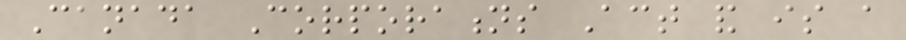Canada Corporations Act and is a
